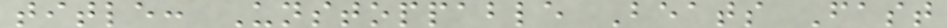title: Unstoppable Beats Fast
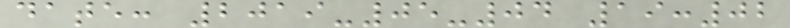date: 2019-05-04 19:02
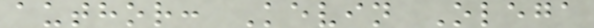author: Kevin Olega
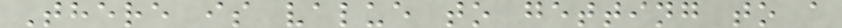There is value to getting to a
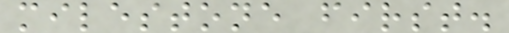milestone first.
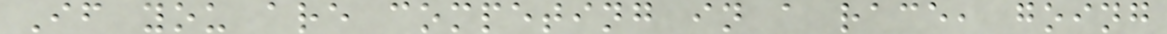If you are competing in a race, going
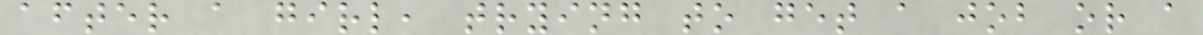after a girl, trying to get a job or a
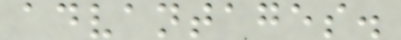advantages.
